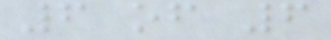6 of 6
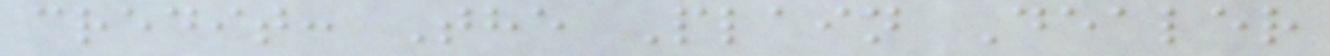credit: The Plain Dealer
